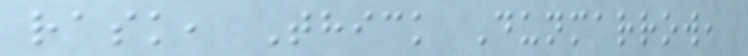rask, Thick Dunmarrow,
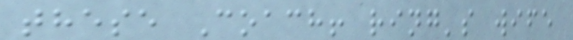these Coach! ring's wife
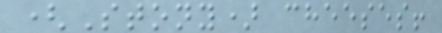(Stony) cheeses!
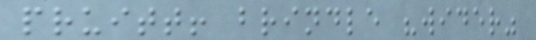pruitt! brindle "wider"
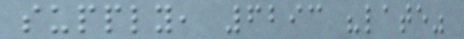supply, 6293 "late"
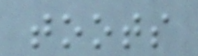toots
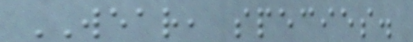WEAR, species.
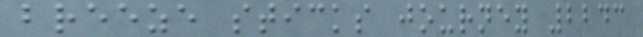breeze sticks journey 2243
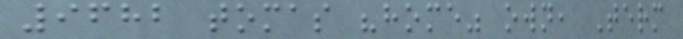9682 tomas "home" own, Term
